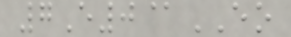7E0@EO
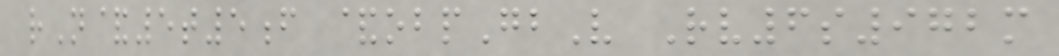rN&5t5f &obpGbV Rv6s972m
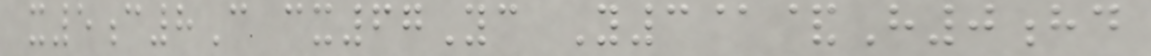x5c8C cx67Yc Y3@&H0hd
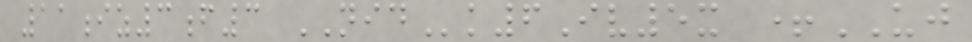11iz3f3 NIDk6Iv5x +UJ
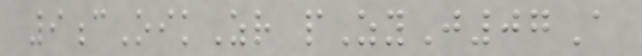9cOikZr pZyJ07A
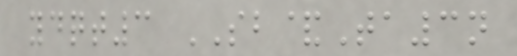ydqt3 SB&Ta3n
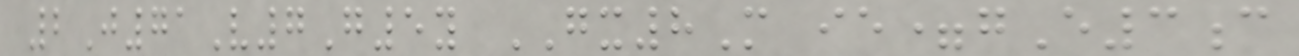2J71V7G5y GX8M ie=gE3c
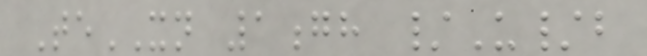TeXN 1gh /U/b
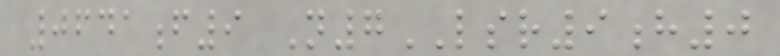0641f9 N7LSR9h0
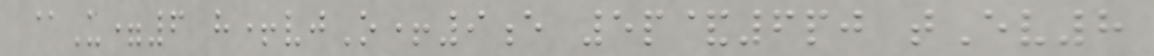@U=6 h+vjO+9e 5p&6pj tEv8
